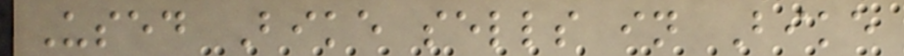Used Bike sells in Bike
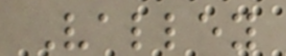Valley
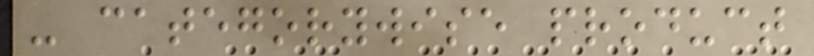- categorywise product
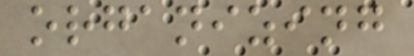organizing
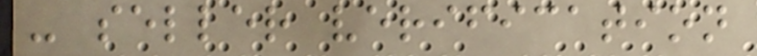- seller verification
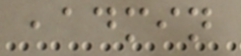,admin
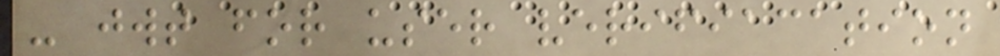- jwt for user verifiacation
